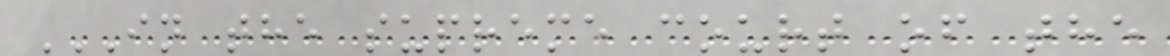IN THE SUPREME COURT OF THE
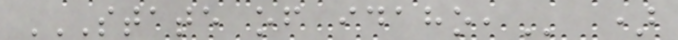STATE OF IDAHO, )
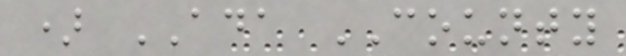) ADA COUNTY
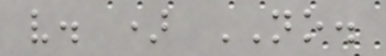v. ) NO.
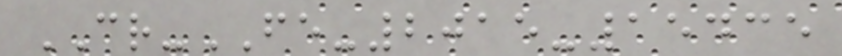CR-FE-2015-15435
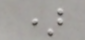)
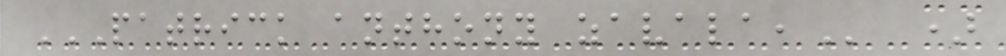PATRICK ANTHONY ZAVALA, )
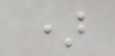)
